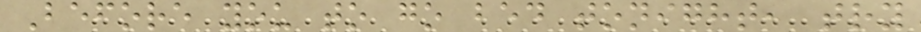Before you to go bed tonight, try
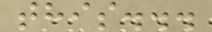this...
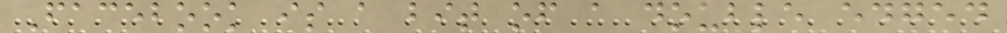Facebook is a bit of a double edged
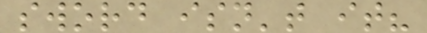sword isn't it?
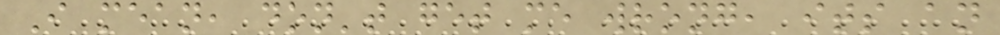I mean, don't get me wrong, its an
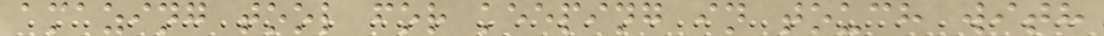amazing tool for keeping in touch with
